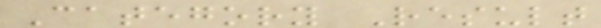Category Result
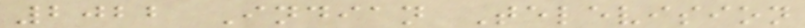2022 Indian Television
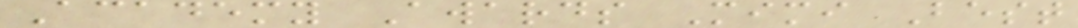Academy Awards Mimi Best
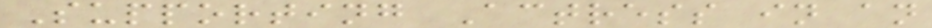Supporting Actress in an
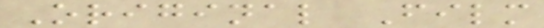Original Film
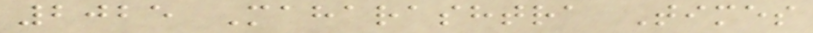2025 Maharashtra Times
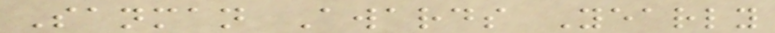Sanman Awards Yearly
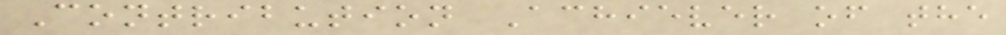Contribution Achiever of the
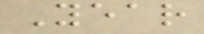Year
